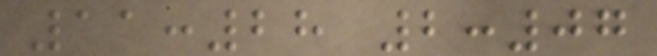11:28 2:07
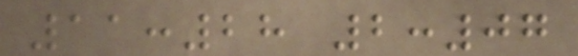11:28 2:07
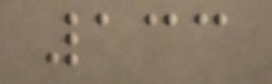133
